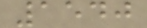1540
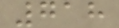718
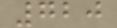720
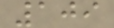109
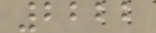2222
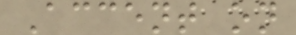Accent on
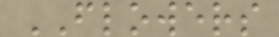FLOWERS
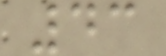43
